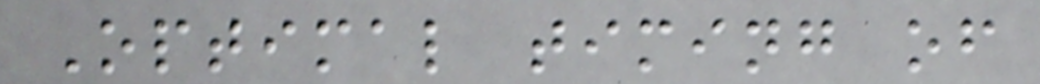Optimal timing of
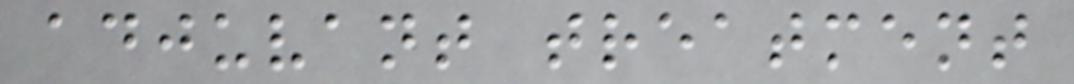adjuvant treatment
